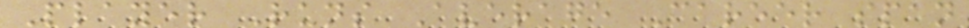Player Runs Average Career span
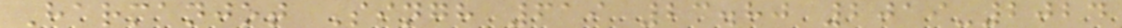Harmanjot Singh 619 23.80 2019-2024
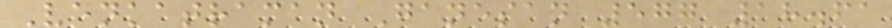Venkatraman Ganesan 577 18.61
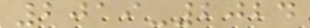2019-2024
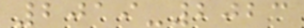2019-2023
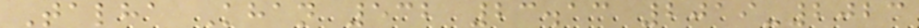Talha Khan 532 23.13 2019-2023
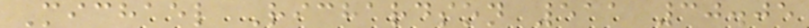Michael Richardson 511 30.05
